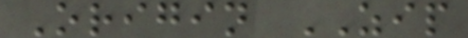Origin ZIP
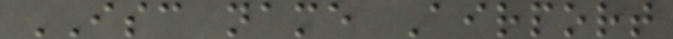ISC name Airport
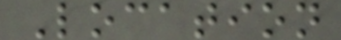Location
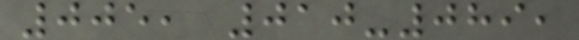005, 010-089,
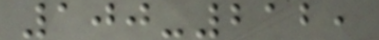100-212,
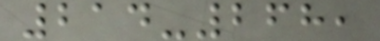214-268,
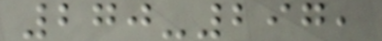270-297,
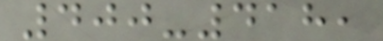400-418,
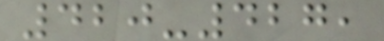420-427,
